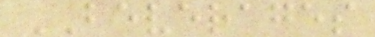BEVERAGES
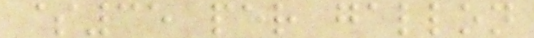$35 per gallon
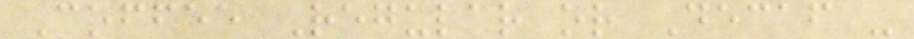Coffee Regular or Decaf -
